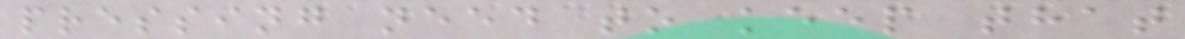pressing need to keep that
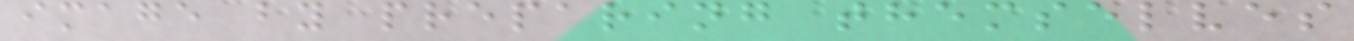image by preparing themselves
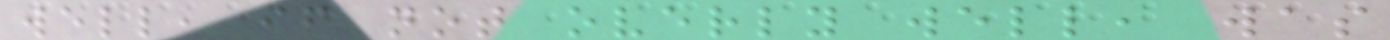well, if not overly well, was
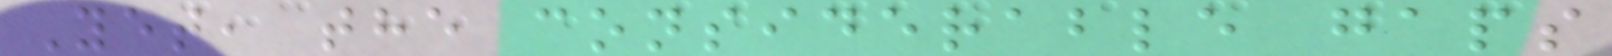Yet, the considerable gaps
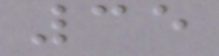35
